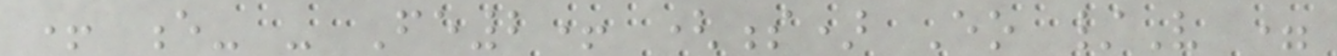+ e- - Fe2+ (s) Eo /V =
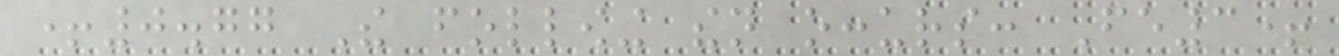+0.77 The following then occurs: Fe3+
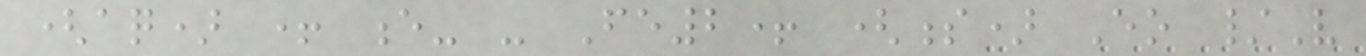(aq) + e- - Fe2+ (s) Eo /V
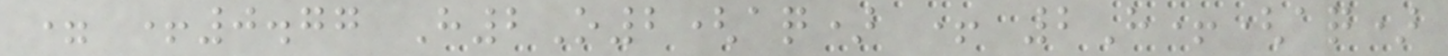= +0.77 H2O2(aq) + 2H+(aq)
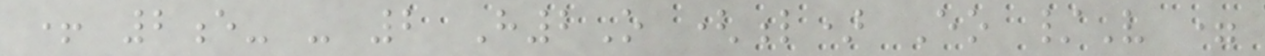+ 2e- - 2 H2O (l) Eo /V =
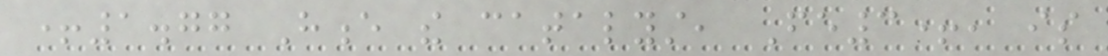+1.77 Hence the catalyst, Fe3+, is
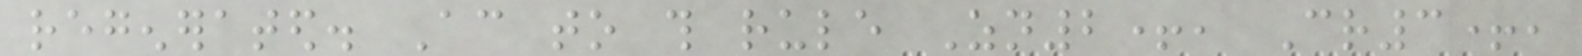regenerated. According to this rule Zn2+, Cr3+,
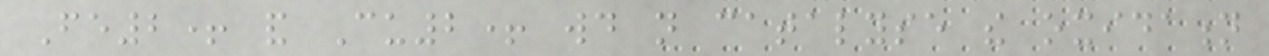Fe2+ and Cu2+ would not catalyse the oxidation
